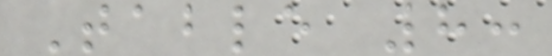Table 8:
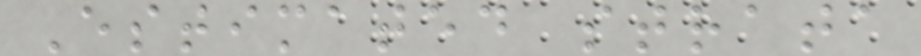Estimated strata
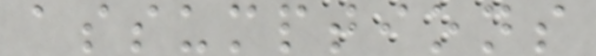assumptions
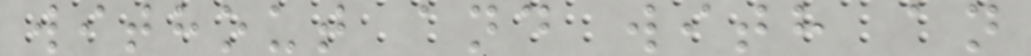without and with an
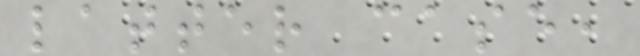latter case,
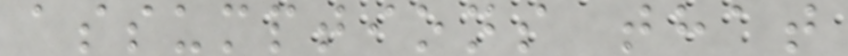assumptions that
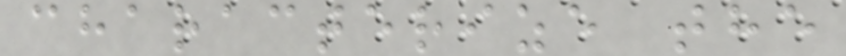characterize the
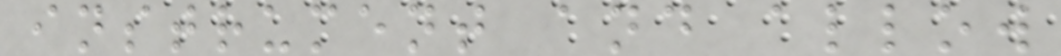instrument and allow
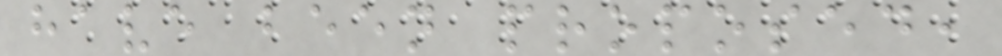have been proposed,
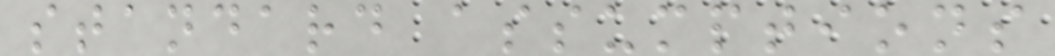standard assumptions
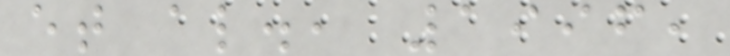et al., 1996,
